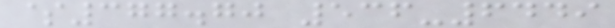$377.70 536-6449
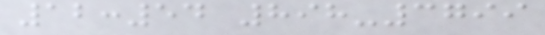12:54 898-3799
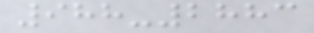988-2883
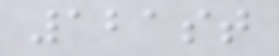121st
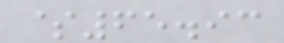$65.93
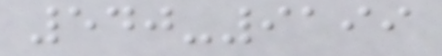540-9199
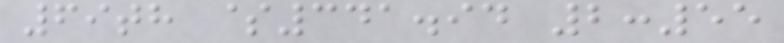69th $341.94 2:55
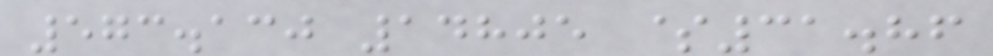573.130 14805 $31.86
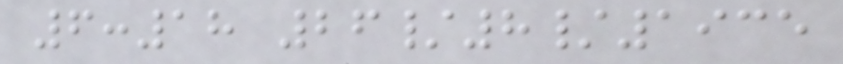6:18 26/8/1935
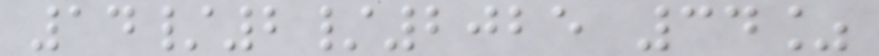14/2/2025 34%
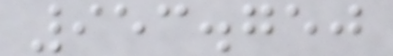953.750
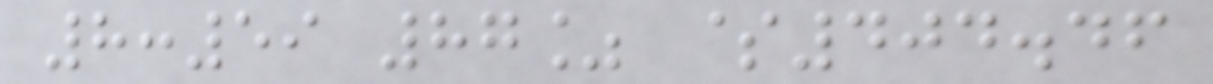8:59 87% $404.46
